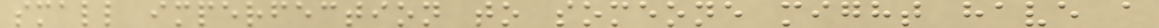small imperfection to someone might have a
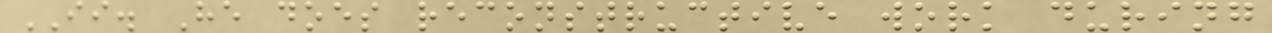II. He does reconstructive work during
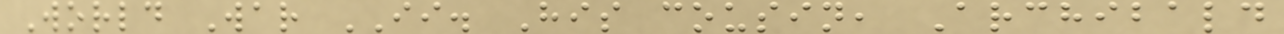World War II. His cousin, Archibald
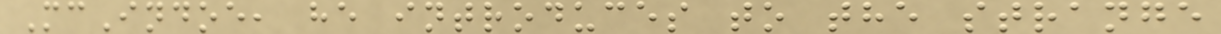McIndoe, he introduces to the strange
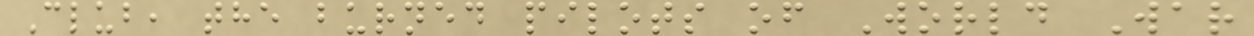Club, the burned pilots of World War
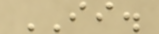II.
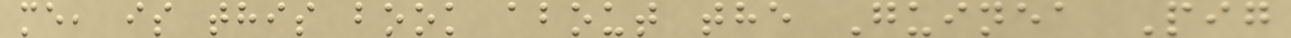me, is this book about the Guinea Pig
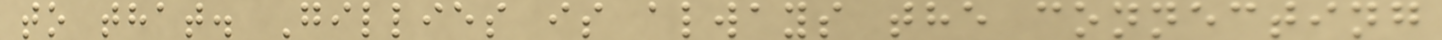to that. Gillies is always the connecting
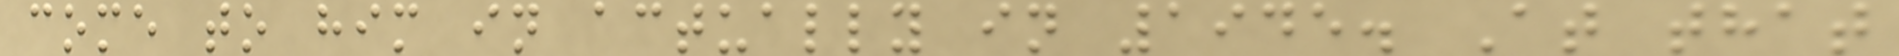come to him in actually in 1945. At that
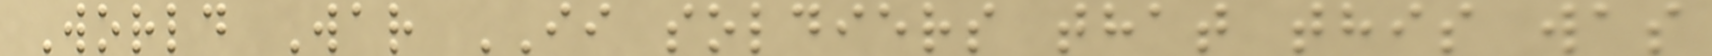World War II soldiers that this was
